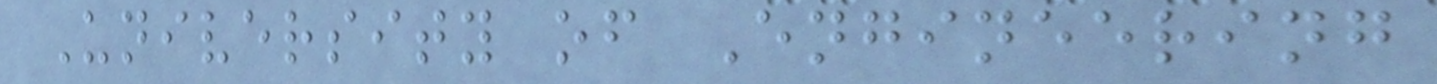University of Engineering
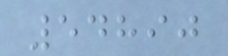54890
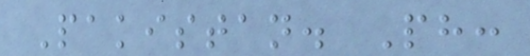Pakistan. Ph:
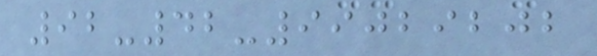92-42-99029202
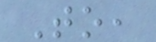To,
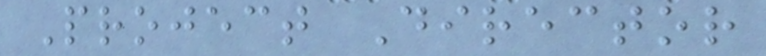Project Director
